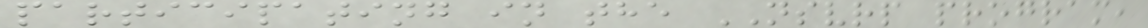participating in the NSVRP program,
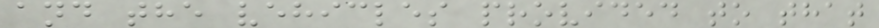and the vehicles provided to that
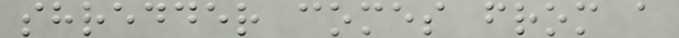shredder comes from a
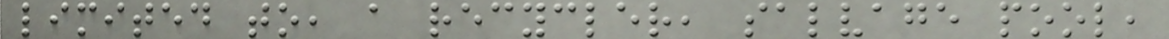limited to, a recycler, salvage pool,
